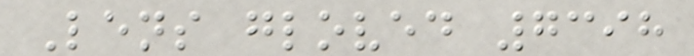Lens gloved 7398
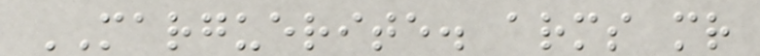MARGUERITE. arms mr
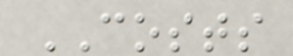COSTS
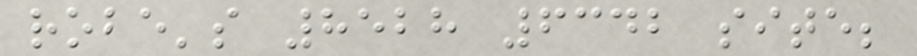robe's 8528 6342 site;
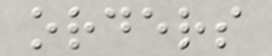orders
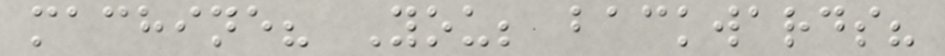machine? You; backwards?
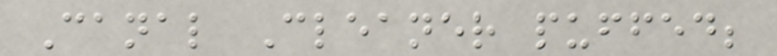Canal Cleaner puffed;
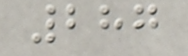287
